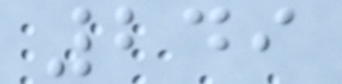249
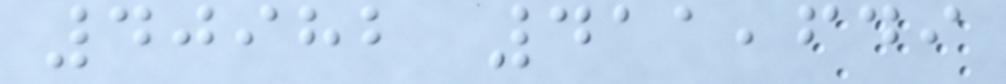40982 411,649
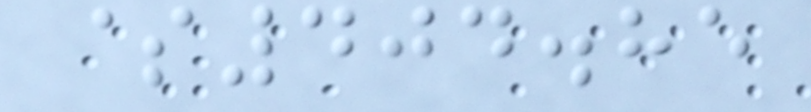$404.85
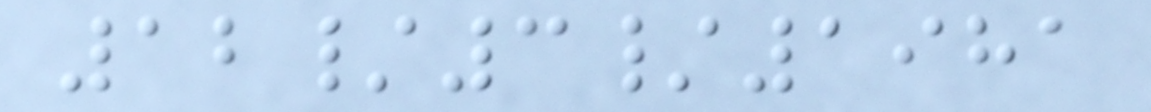12/3/1981
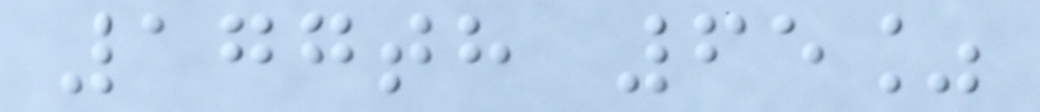177th 65%
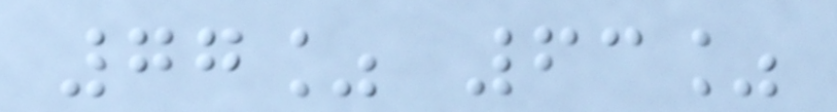77% 63%
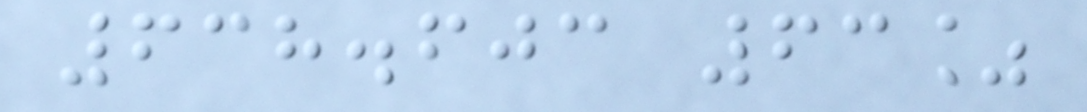638.603 63%
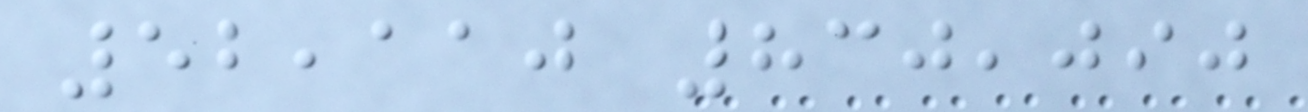52,110 830,090
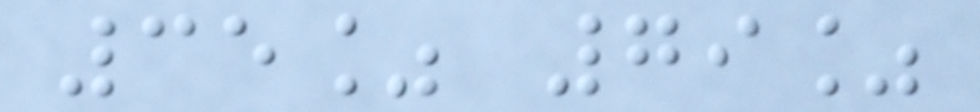35% 79%
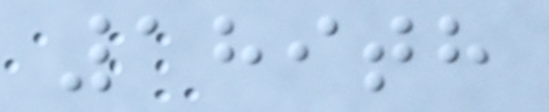189th
